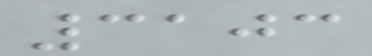3103
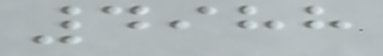4988
